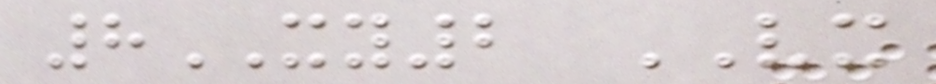8XY2 VX
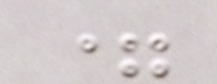=
